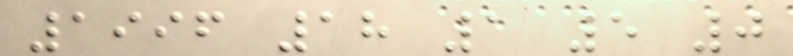1996 18 1 5 0
